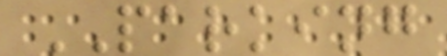PARKING
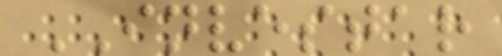INVESTAR
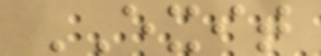EXIT
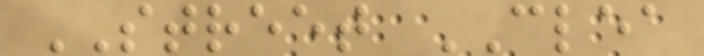STREET CLEA
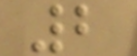2
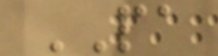PA
